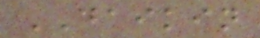DAIKIN
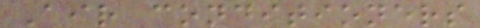Air conditioners
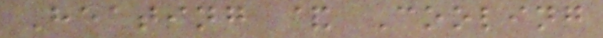Heating & Cooling
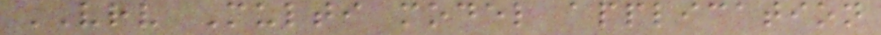VRV Multi model application
